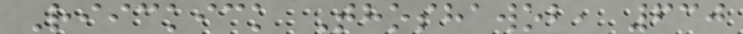Riickick Thoshawob, 630
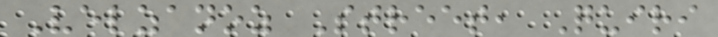Velzanoz Street, Quiri
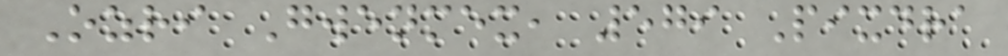Ozri Gwenmex, 579 Pixdra
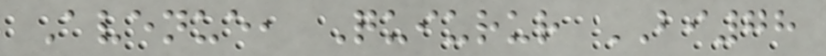Avenue, Quiurur BI78
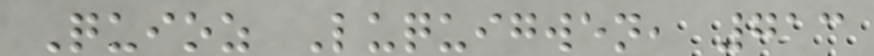Quioz Luquigwen, 713
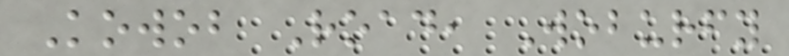Kowob Road, Woburfy
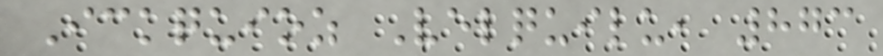Ickquioz Velquilu, 873
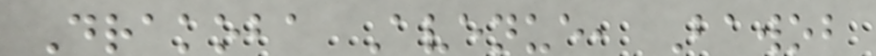Drakoba Avenue, Bawob
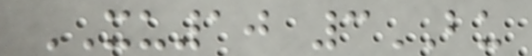XU10 3BU
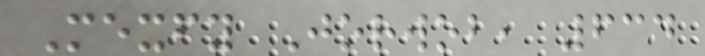Mexfy Jorwob, 634
